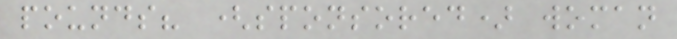pounds? (sponsored) woman
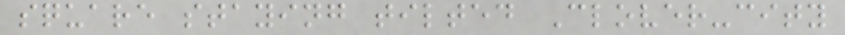square staying tilted Clover-city
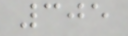305
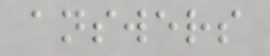answers
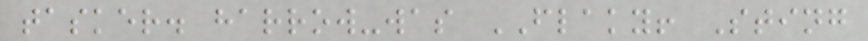tasker. harrow-was FLAKY! Sting
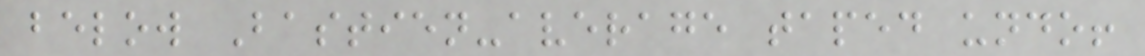below Bastien-average taped undo!
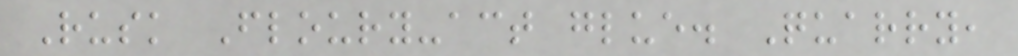Rusk Floury-act glue. Quarry,
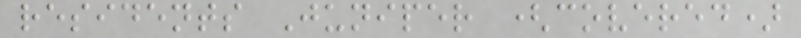residents Juniper (covered)
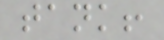tank!
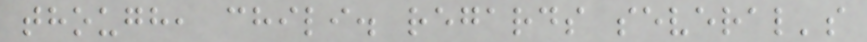though, chili. regards several's
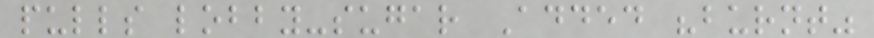pulls lobby-sugar Added "burnt"
